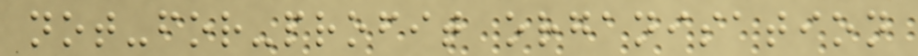not-for-profit organisation
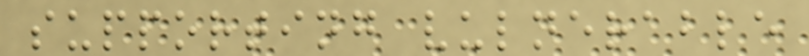supporting vulnerable
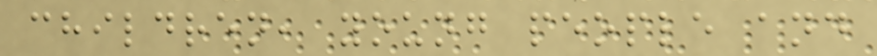children, young people and
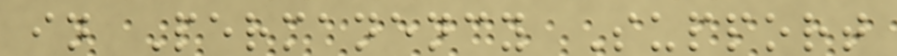in Permanency Support
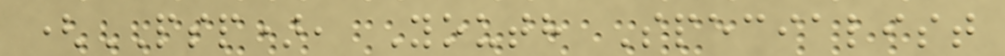(PSP), Youth Specialist
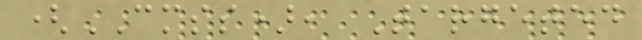(CMSS), Targeted
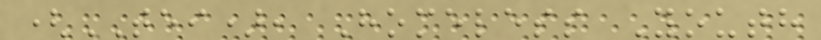(TEI), Homeless Youth
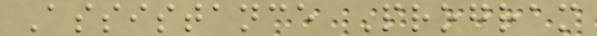Assistance Program
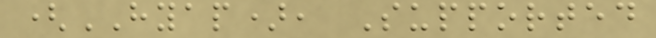(HYAP), Supported
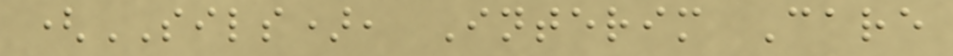(SILS), Interim Care
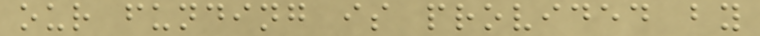our funding is provided by
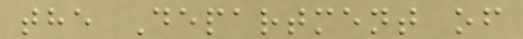the Department of
